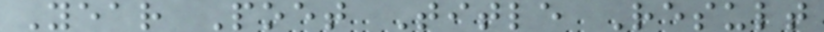Year Poet Title Result
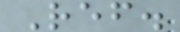Ref.
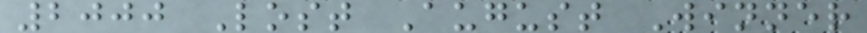2000 Lost August Winner
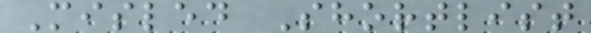Misled Shortlist
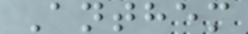Anthem
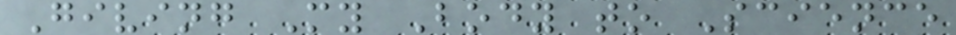Giving My Body to Science
